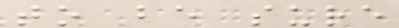to be sure
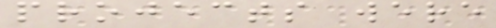projects were
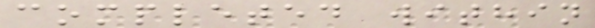completed within
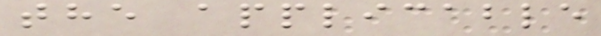the applicable
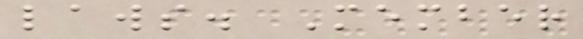laws. Member
